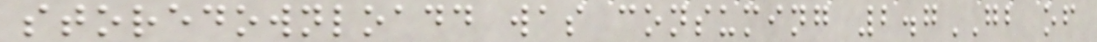storedownloadd was consuming 2.7GB of
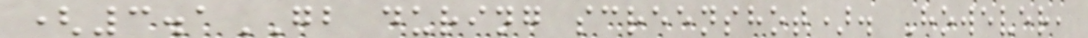(3.1GB during screenshot). However,
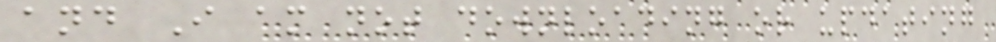and I am not downloading or updating
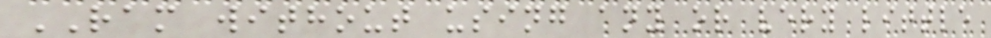RAM without using any or very little
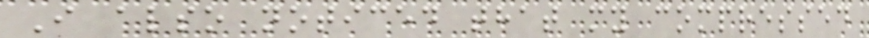I also noticed that my compressed
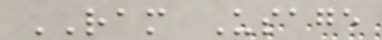RAM Usage
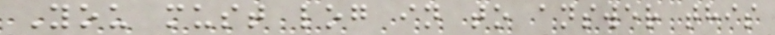You must log in to answer this
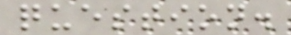question.
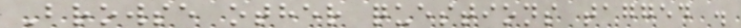Browse other questions tagged .
